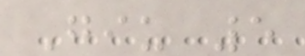Giu 5
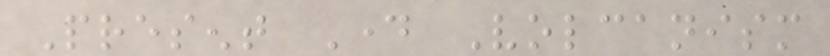Present Day Volcanism
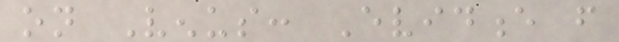on Venus: Evidence from
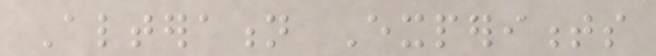Alteration Experiments
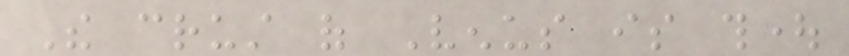The crust of Venus is thought
